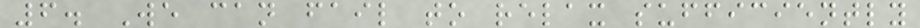6. We can fail to relax sufficiently
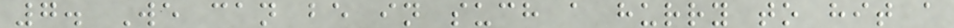7. We can be in such a hurry to hit a
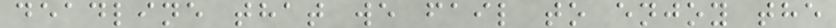deadline that we fail to enjoy the
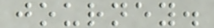journey.
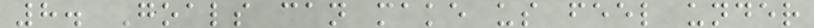8. Goals can make us feel under
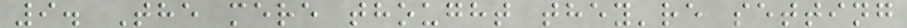9. The mere thought they're setting
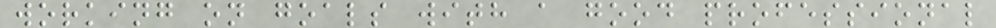working on goals with a good professional
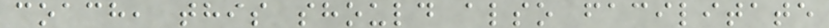coach, this should also facilitate
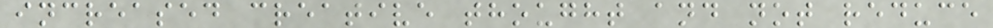increased creative thought and not reduce
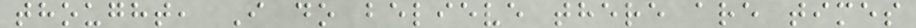thought, I do believe there are times
